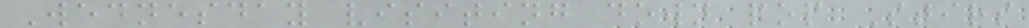Wednesday visiting down pop Stirs
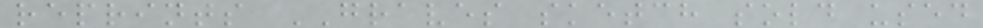reprints GRAVES sketch sold used
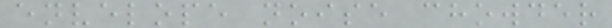envelope noise chowder
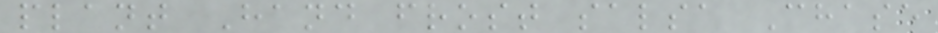plant Hand frost salsa Chase
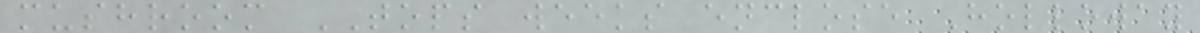mushroom TOPS weeks enclose Holloway
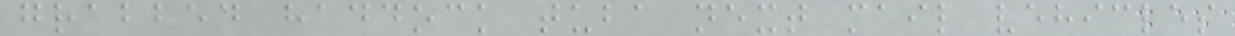grabbed haddock tuba next mail vehicles
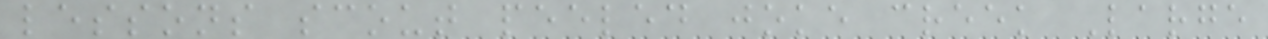lessons scout peeled joke creek Large
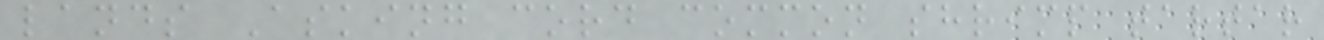lands Asking cord common shrimp tartar
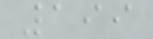199
